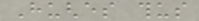Hughes thus
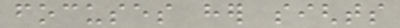focuses her sights
